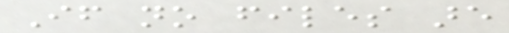If no files are
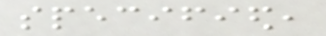specified,
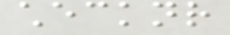checknr
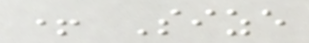+ Size
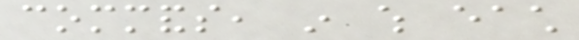commands, in which each
